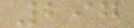297
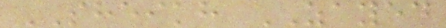SHEIKH ZAYED
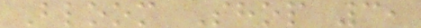Bloom Shop 3,
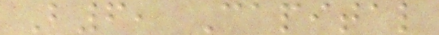B6, Capital
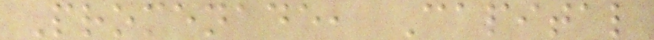Promenade, Capital
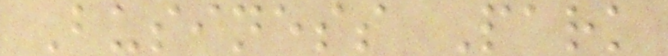Business Park
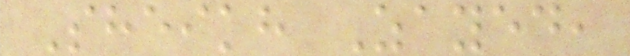Sheikh Zayed,
